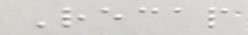Recap
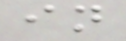in
